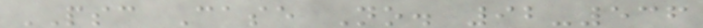PSC Case No. 92-536
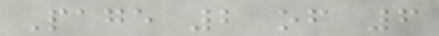Page 2 of 6
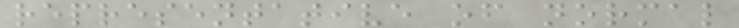representative of normal
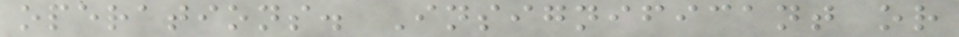operations. Insignificant or
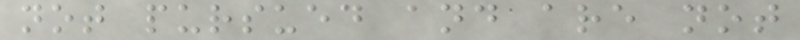not pursued and are not
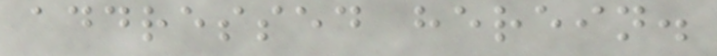addressed herein.
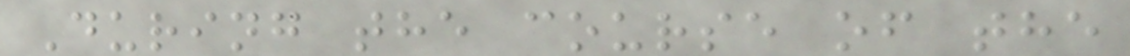During the course of the
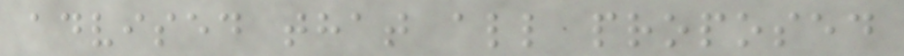advised that all proposed
